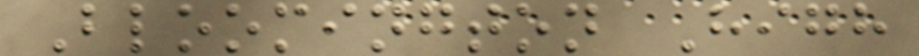Bloomington High
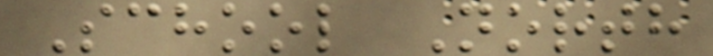School North
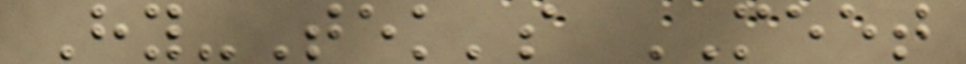Hy-Tek's MEET
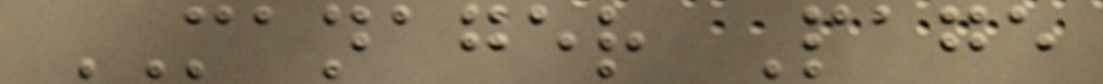MANAGER Page
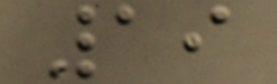19
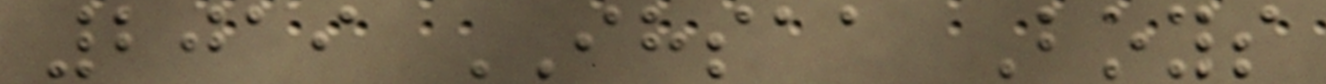2019 IHSAA Boys
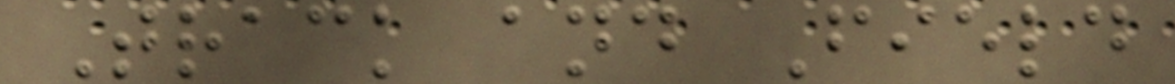Track and Field
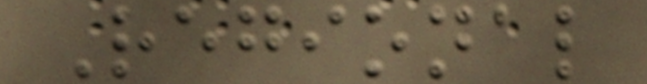Regional
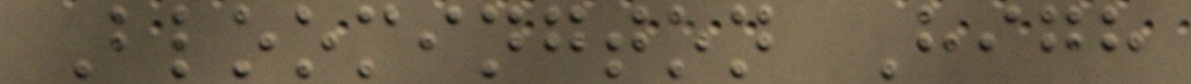Bloomington High
